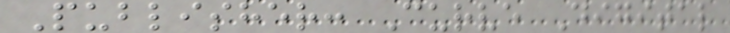Publisher: Curve Digital
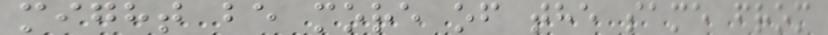might be more of the same from
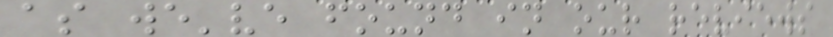as we've found in our reviews
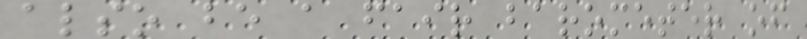also be a fair barometer of
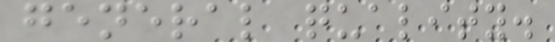general quality.
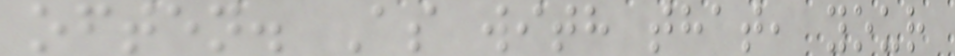often. As with that, your
